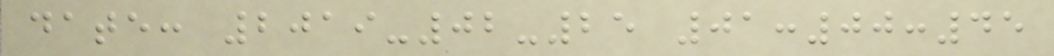date: 2019-02-25 01:00:45
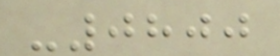-0800
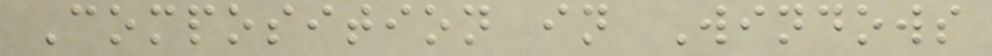Composition in Windows
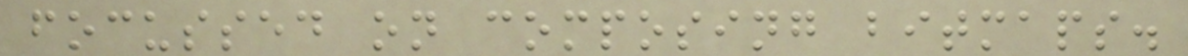focussed on composing bitmaps.
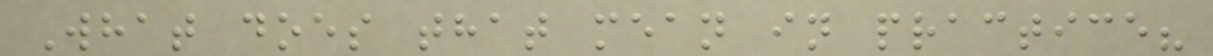What does that mean in practice?
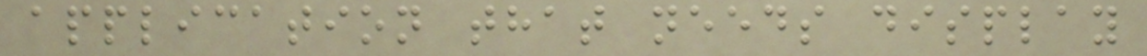application that needs display
